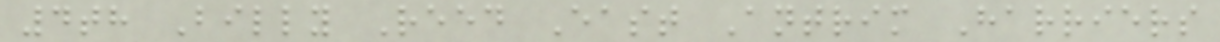4th Billy Reed East Antrim Harriers
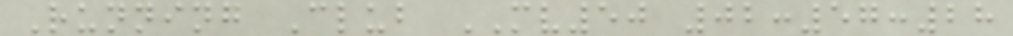Running Club MV50 02:57:28
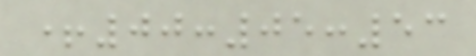+00:05:53
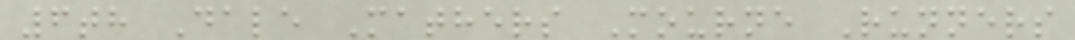6th Dale Mathers Mourne Runners
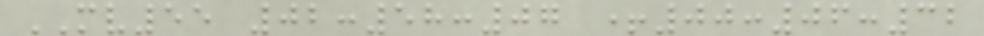MV55 02:58:07 +00:06:32
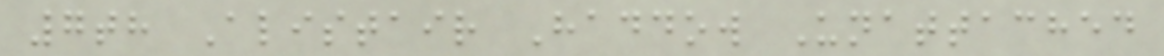7th Alistair Haddow Unattached
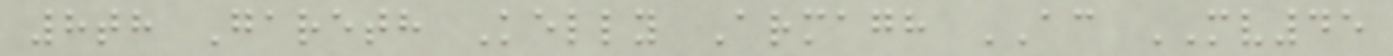8th Gareth Kelly Armagh AC MV45
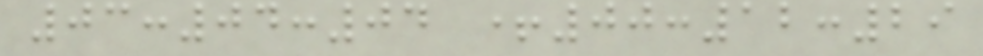03:04:04 +00:12:29
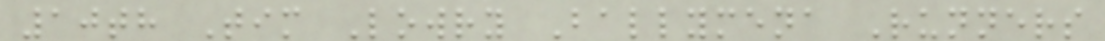10th Tim Lowry Ballymena Runners
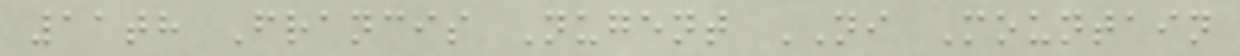11th Francis Nugent NI Mountain
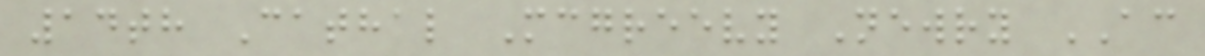14th Cathal Mcgreevy Newry AC
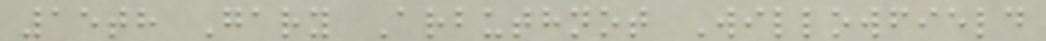15th Gary Arbuthnot Willowfield
